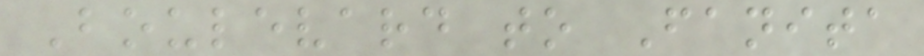Boulevard to Fanita
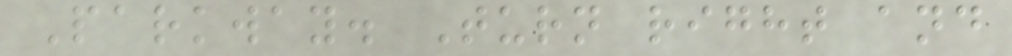Parkway. Turn right and
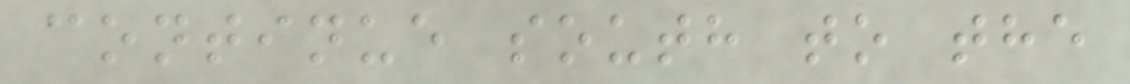continue south to the
